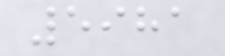5981
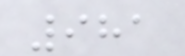981
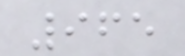965
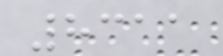8311
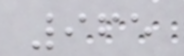965
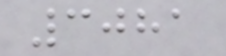3081
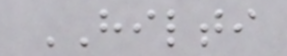HILTI
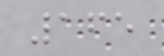165
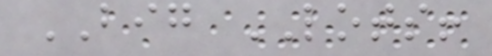BIG LOTS!
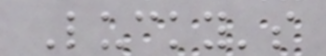Lucky's
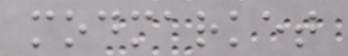modmarket
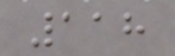118
